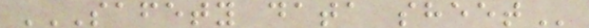SAFETY DATA SHEET
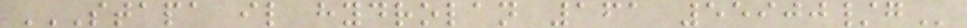STAPA IL HYDROLAN 161 55900/G
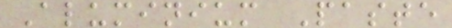Aluminium Paste
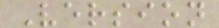Version
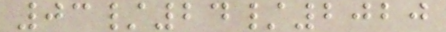03/24/2020
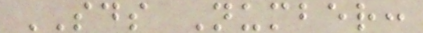SDS Number:
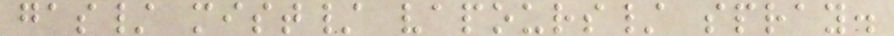gas/ mist/ vapours/ spray.
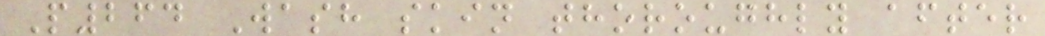P264 Wash skin thoroughly after
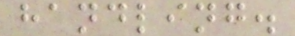handling.
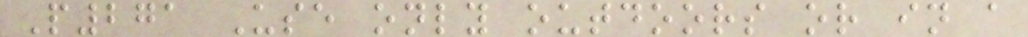P271 Use only outdoors or in a
